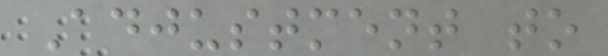Adjustment to
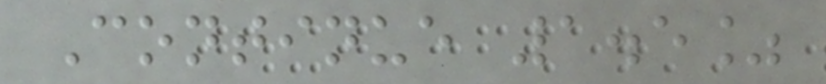Continue 1.5%
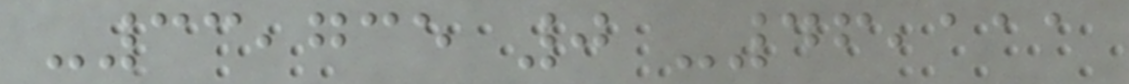-33,735 0 -46,111
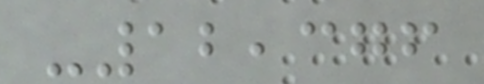-12,376
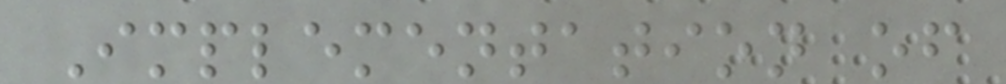Implementation of
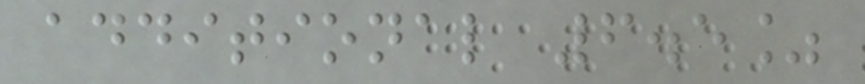additional 6.5%
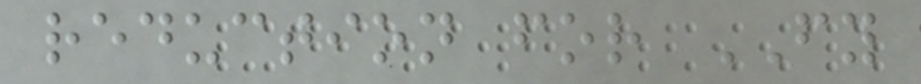reduction for FY
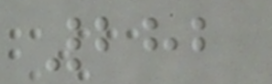282
